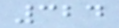324
